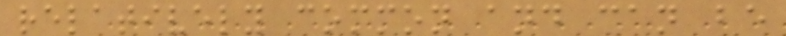relatively common and can be
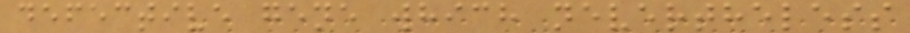defective gene which nevertheless
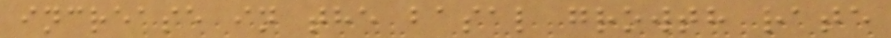increase in the basal growth rate
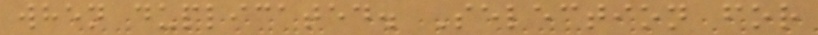when duplicated. Selection for
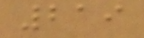219
